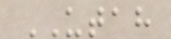UTAH
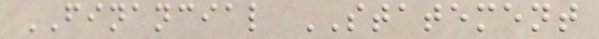FINANCIAL STATEMENT
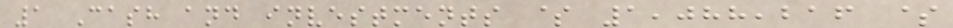1 Cash and investments $ 1,088,216 $
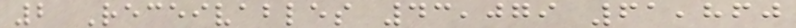2 Receivables 43,079 61,860
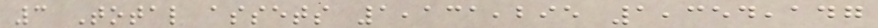3 Total assets 1,131,295 1,354,147
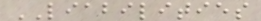LIABILITIES
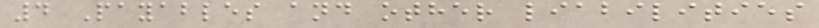4 Payables and other liabilities
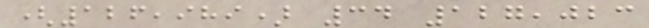(126,989) 34 127,023
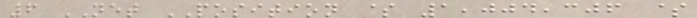6 NET POSITION $ 1,004,306 $
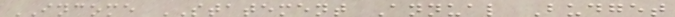INCOME STATEMENT Annual Budget
